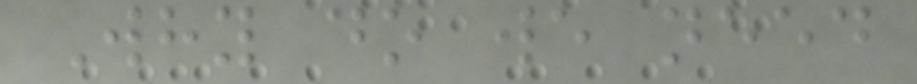Why do we need
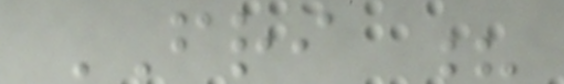FRI ?
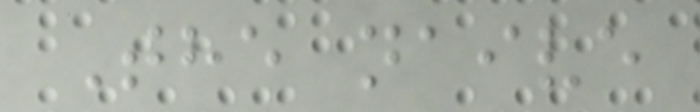The naive
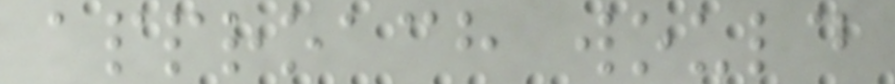approach would
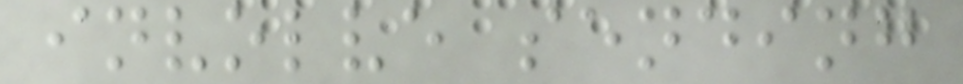involve sending
